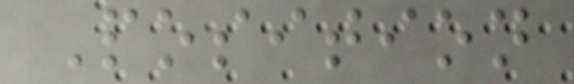Position
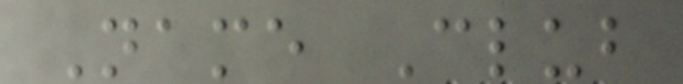Name Club
